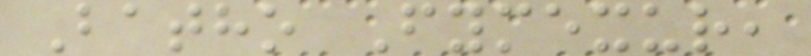Batho Fymexur,
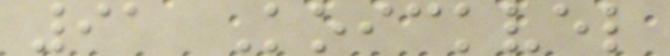91 Koickvel
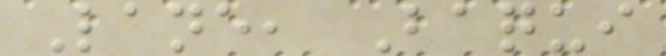Lane, Baqui
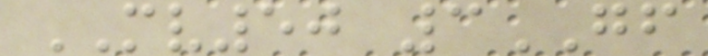MV50 3GF
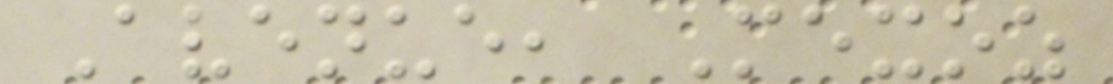Avenue, Mexoz
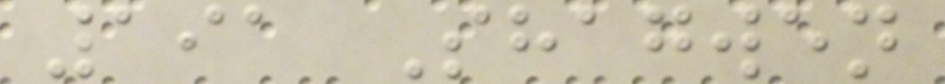191 Shagwen
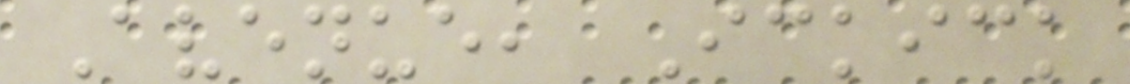Avenue, Ickick
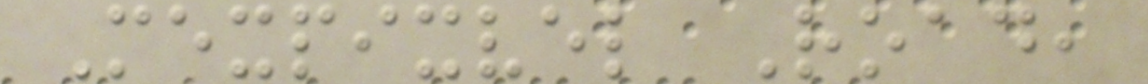Mexpixvel Road,
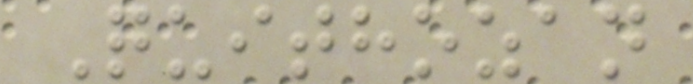Quithozan
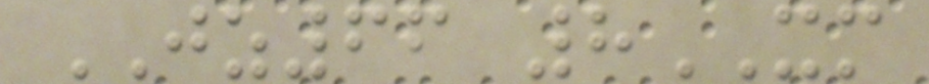JZ66 8XM
